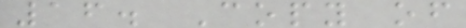16. Copy of
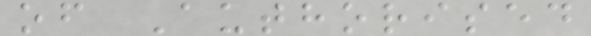of Authorised
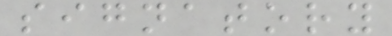signatory
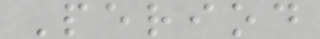Period
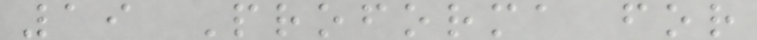19 Proforma for
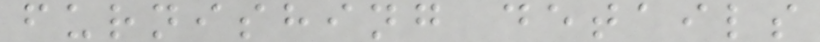furnishing details
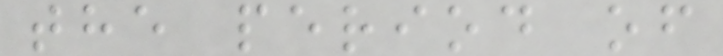the period of
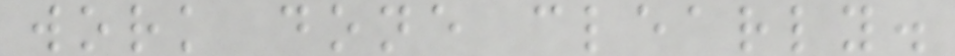work done clearly.
